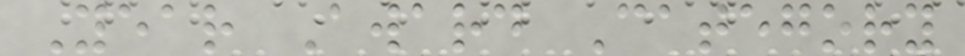Year Award Category
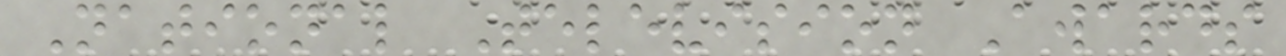National Television Awards
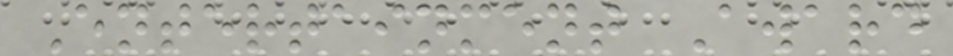Entertainment Award
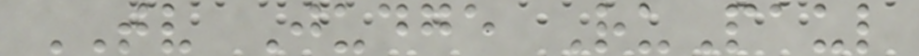TV Judge RuPaul
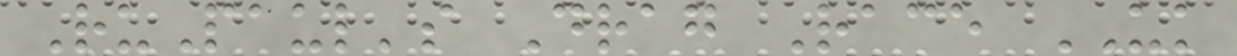RuPaul's Drag Race UK
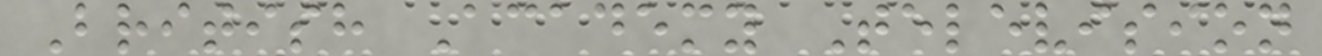British Academy Television
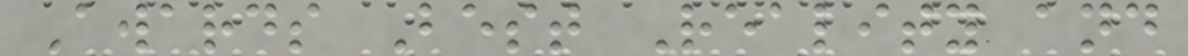Awards Best Reality and
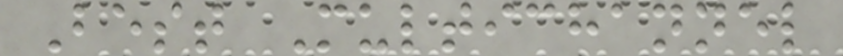Best Multichannel
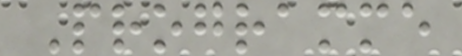Programme
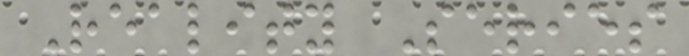Reality Series
